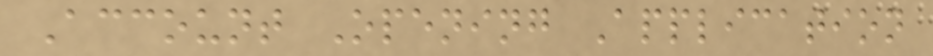Account Opening Application
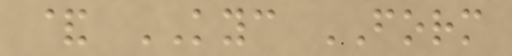& KYC FORM
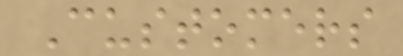Customers
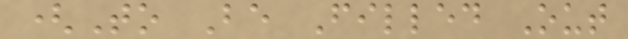(To Be Filled Out
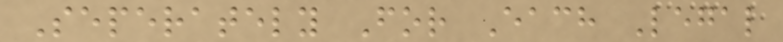Seperately For Each Legal
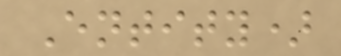Entity)
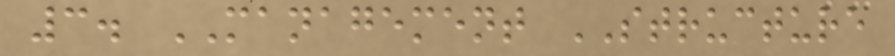3. MANAGEMENT STRUCTURE
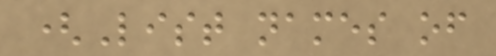(List names of
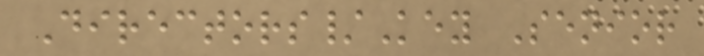Directors/Key Senior
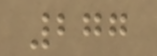277
